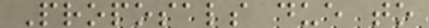Proposals due to
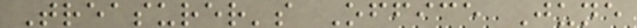Treasurer's Office June
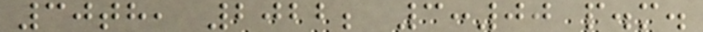30th, 2022; 3:00 p.m.
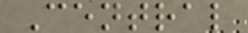Central
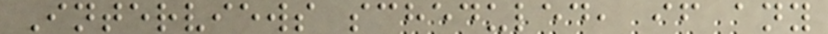Interviews scheduled, if any
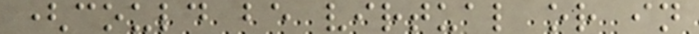(could be virtual or in
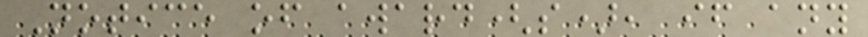Notice of award(s), if any
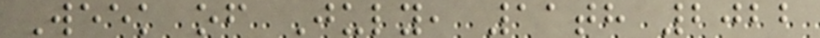Week of July, 11th 2022
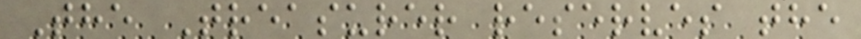The Treasurer reserves the
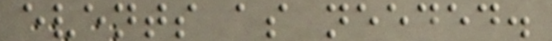events as needed.
